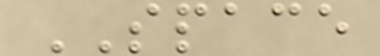SPACE
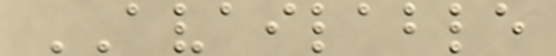AVAILABLE
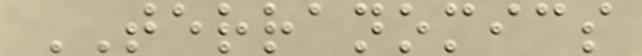TERRANOMICS
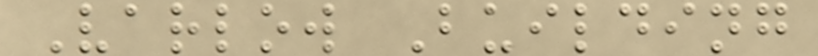Varlow Building
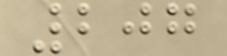207
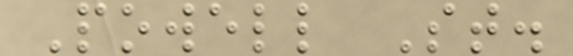Powell St.
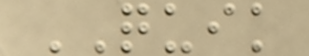QUIK
